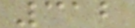312
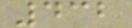432
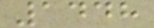1448
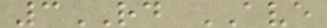3RD AVE
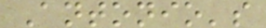Antonio's
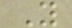Y
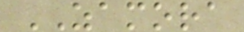ZAMORA
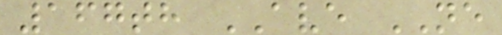167th AVE NE
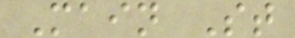Main St
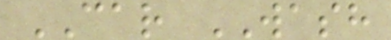CAR WASH
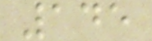145
